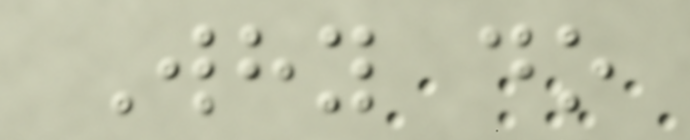Why do
